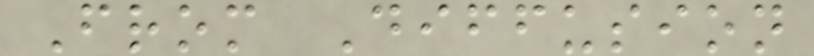From Diffusion
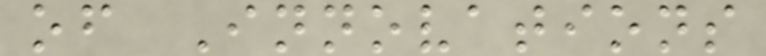of Innovations
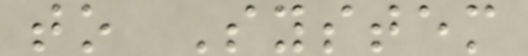to System
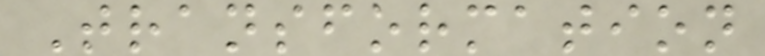Transformation
